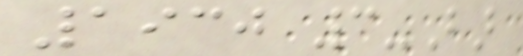1930 3-Bar
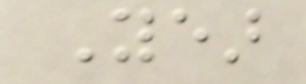Year
